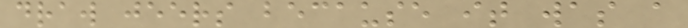draw jeers because it was a
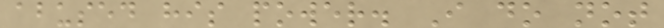abused his power. I do not
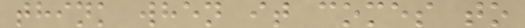think when it comes to
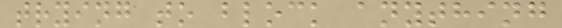trying to block anything
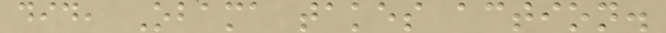did, Obama takes action.
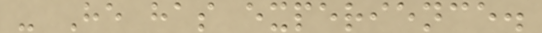- He has experience.
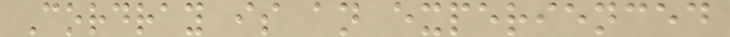Cordray is an experienced
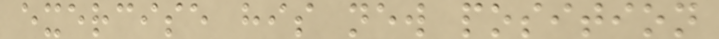exercise his new position
